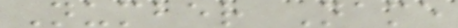Number Name
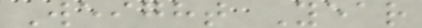Weight Year
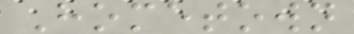Hometown
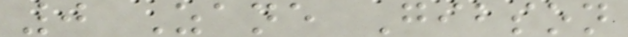0 Zane Gibson
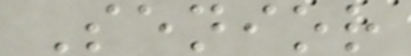Senior
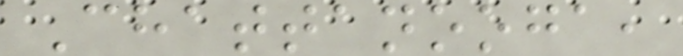Chattanooga,
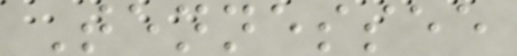Tennessee
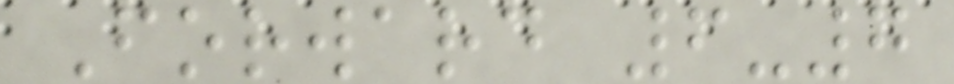Forward 6-7
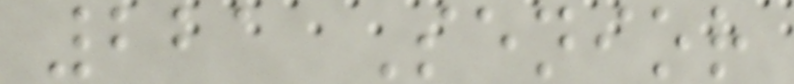221 Senior
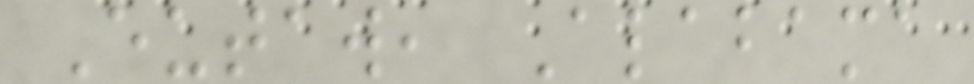Eutaw, Alabama
